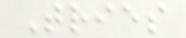Tries
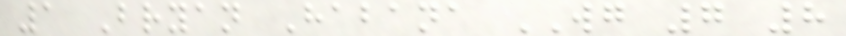1 Bryan Habana WG 7 8
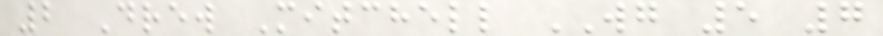2 Drew Mitchell WG 5 7
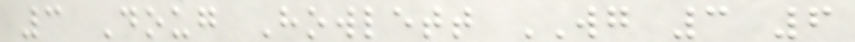3 Doug Howlett WG 3 6
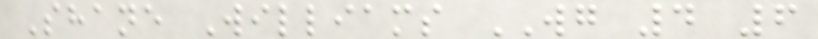Shane Williams WG 4 6
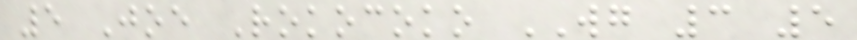5 Joe Rokocoko WG 3 5
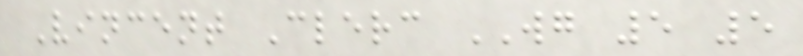Vincent Clerc WG 5 5
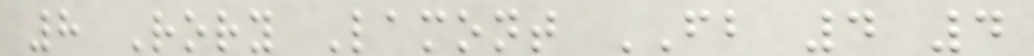8 Rory Lamont FB 4 4
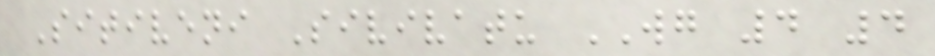Sitiveni Sivivatu WG 4 4
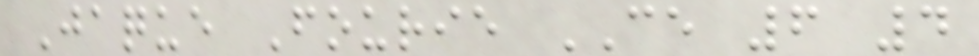Jaque Fourie CE 6 4
